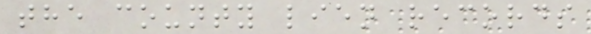the county lien records
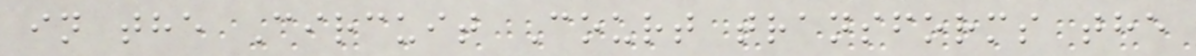in the Circuit Court transforms the
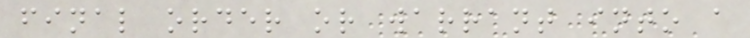final order or warrant into a
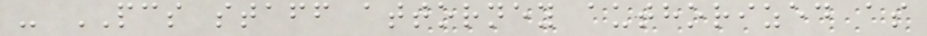- PCS staff attorney authorized as
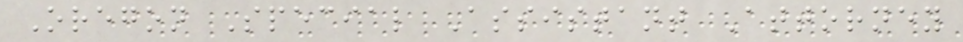Oregon Special Assistant Attorney
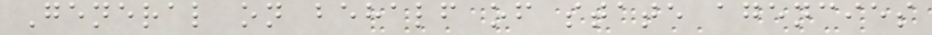General on behalf of state agencies
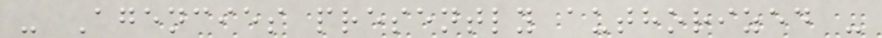- Agencies presently authorized -
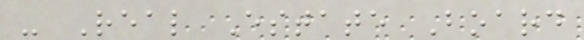- Real Estate Board
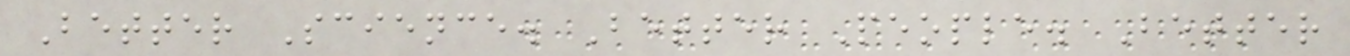Better Science. Better People. Better
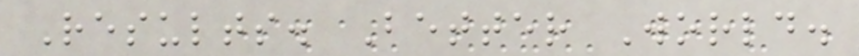Results. Better World.
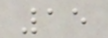15
